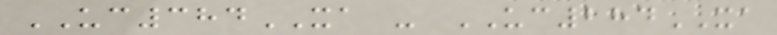UC384XA - UC284XA
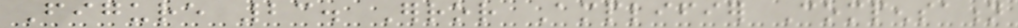Figure 23. Error Amplifier Compensation
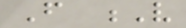From V
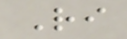Ri
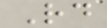Rd
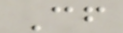Cf
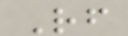Rf
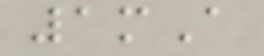1mA
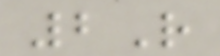2R
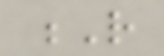R
